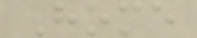Home
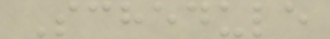Schedule
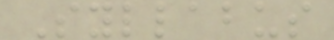Syllabus
